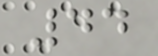44
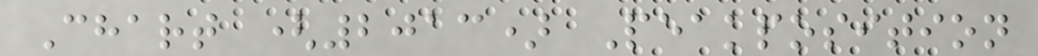Chart (2013) Peakposition
